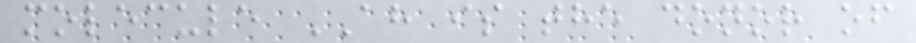molecule AH is the donor of
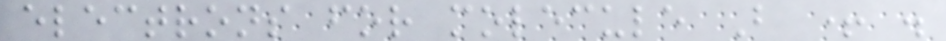electrons for molecule B + .
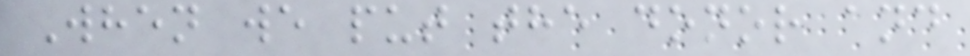When we put the donor and
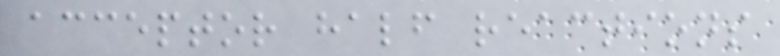acceptor half reactions
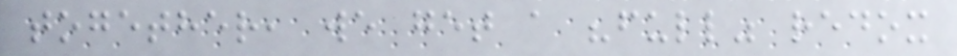together, we get a "full" redox
